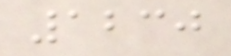1230
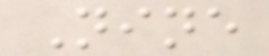Nine
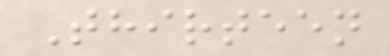Thirteen
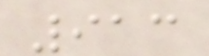913
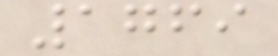1769
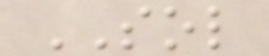SOL
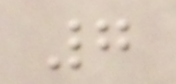7
